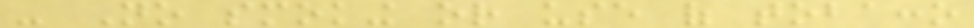- No smoking or use of tobacco
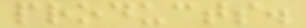products.
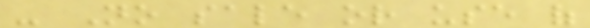- No sale or use of
